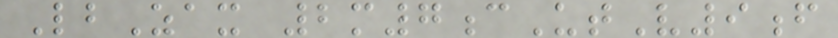LbZax 2m7cUtV9f
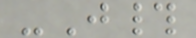-J#
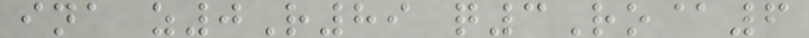ina z0R89 q3Ro@6
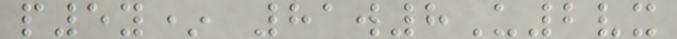p5y* 81w8U2vx
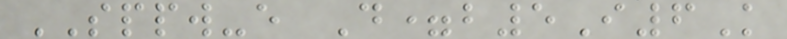SPPW-e D=b5I6K
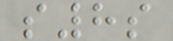s8s
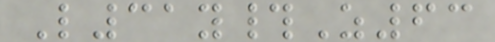L31y#Z63
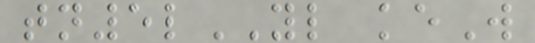tn5lYL keW
